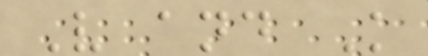V and K
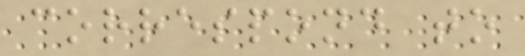correspond to
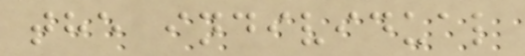the individual
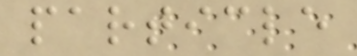particle
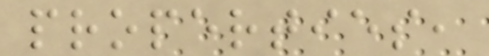properties,
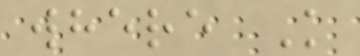where K
